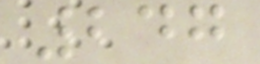247
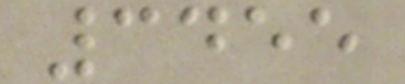3455
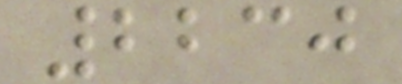2230
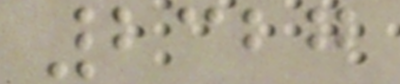2327
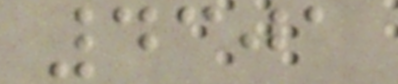4301
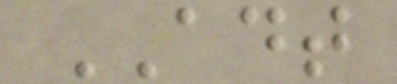ADT
